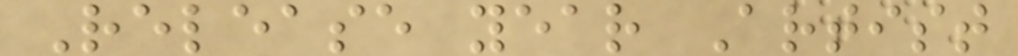Release year Artist
